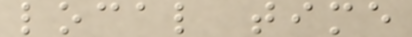local time
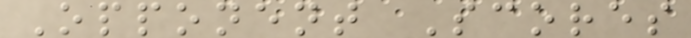Opponent Scores
